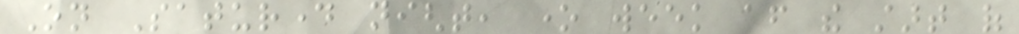On Saturday night, one week after the start of
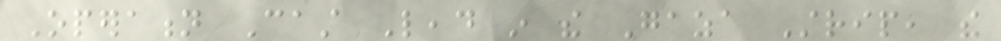Operation Cast Lead in the Gaza Strip, the
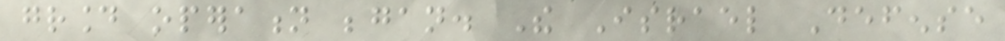ground operation began. The Israel Defense
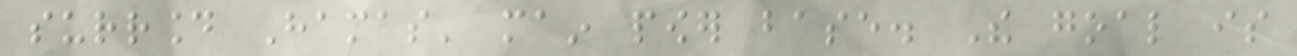surround Hamas' main power base. The goal is
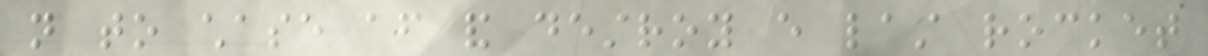not to chase after and destroy every last rocket
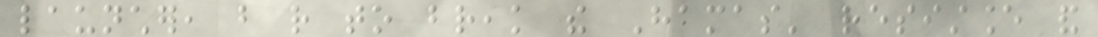launcher, but rather to break the Hamas' resistance and
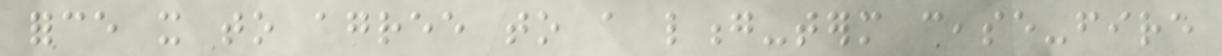force it to agree to a long-term cease-fire
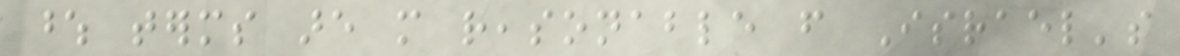whose terms are more reasonable from Israel's
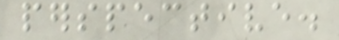perspective.
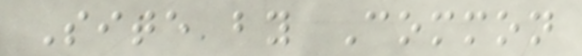Site by Common
